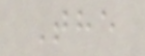The
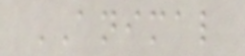ANIMAL
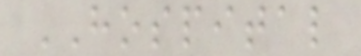HOSPITAL
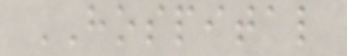HOSPITAL
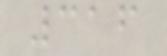316
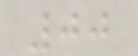00
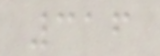316
